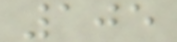105
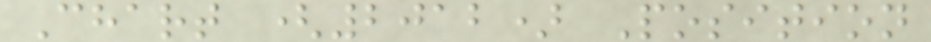Chart (2012) Position
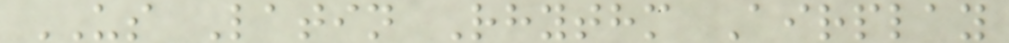US Latin Rhythm Airplay
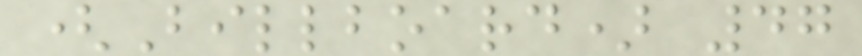(Billboard) 47
